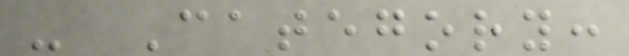- Category:
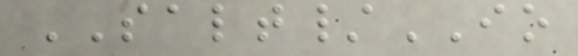SALT/IO
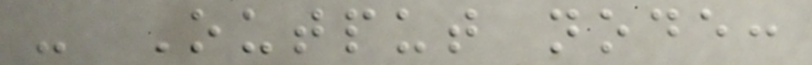- Output node:
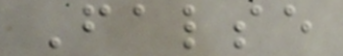False
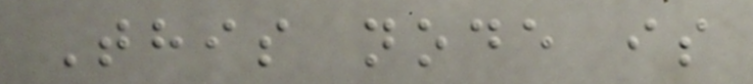This node is
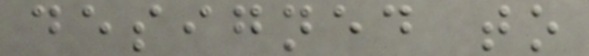designed to
